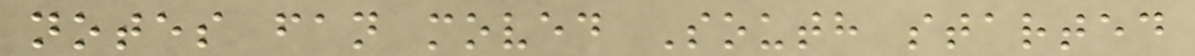notes fan moved South started
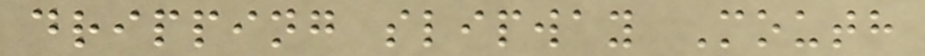dripping slipway Mouth
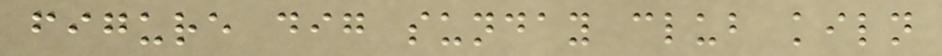figure dig sunday club kiln
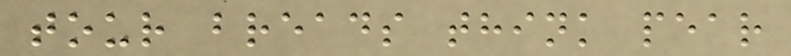tour breads think pear
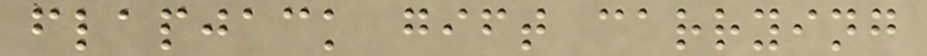flapjack gift carrying
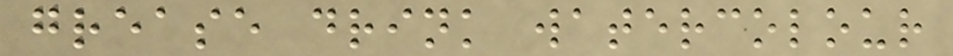grease drink watercolour
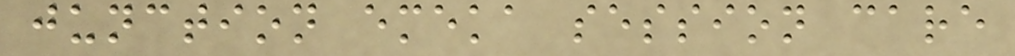junction emeka session care
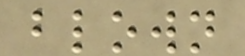blown
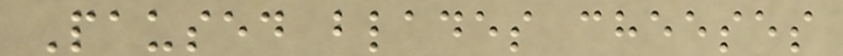Paused blades cheeses
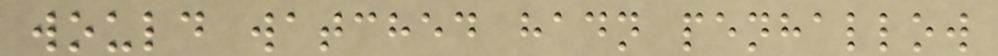would watched hadn penhallow
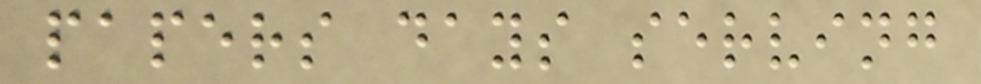papers days serving
